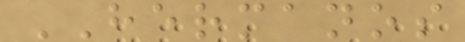HERMANOS
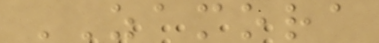ZAMORA
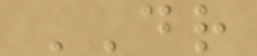DR
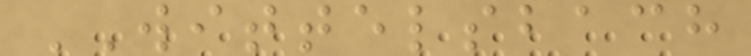WITTELSBACH
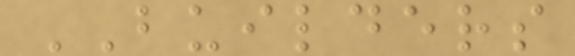BUILDERS
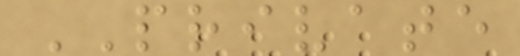PRIVATE
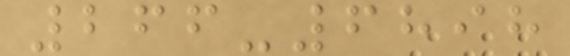266-6898
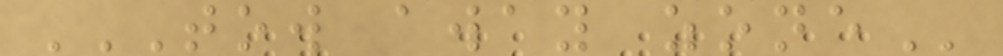TOW AWAY ZONE
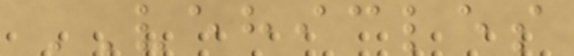VEHICLES
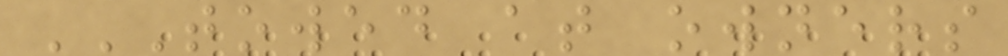TOWED AT OWNERS
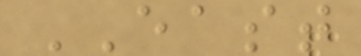EAST
